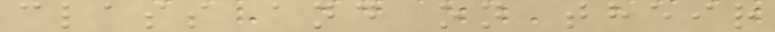class and on their
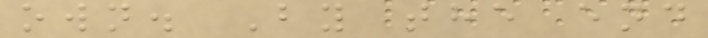own. By the end
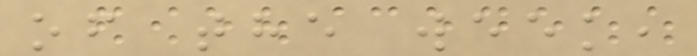of the week,
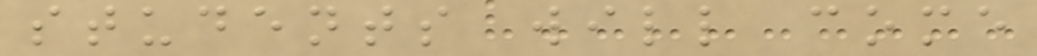students will come
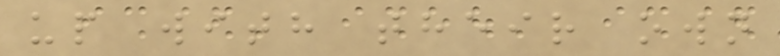up with their own
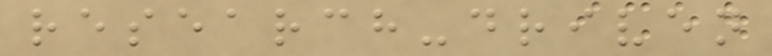research-driven
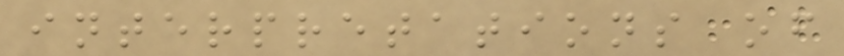interpretations of
